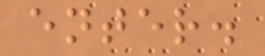enter.
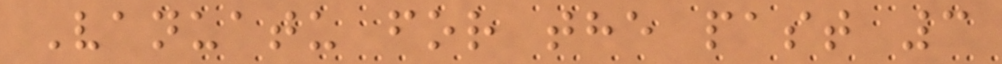Vanuatu for the past 3
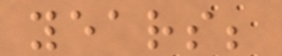years;
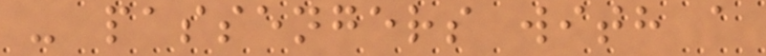- passengers with a
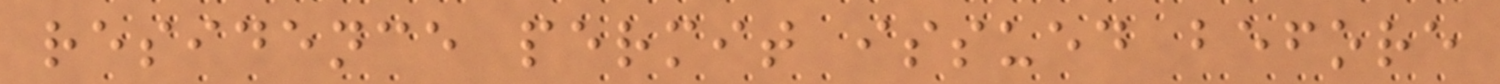residence permit issued before
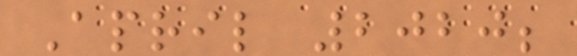April 2020;
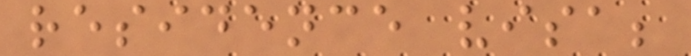residence visa;
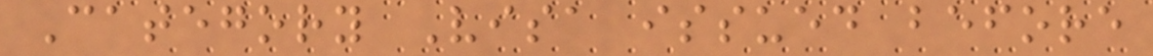Category Visa issued before
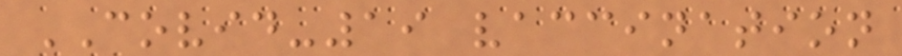COVID-19 vaccination
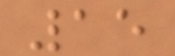15
